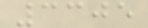3305
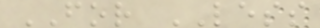FOR LESS
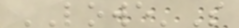LOWE'S
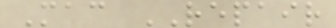Mac REPAIR
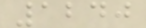1240
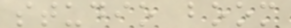studio boom
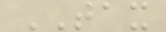TAX
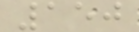150
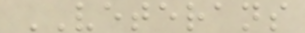VETERANS
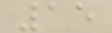15
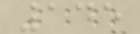145
